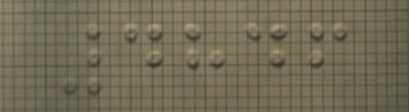4846
